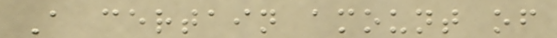A certain amount of
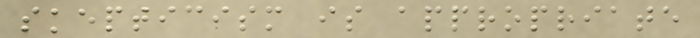skepticism is appropriate
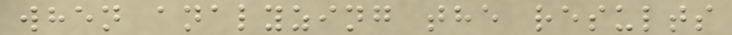when analyzing the results
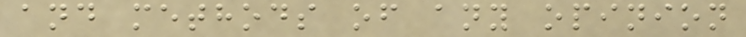and methods of any opinion
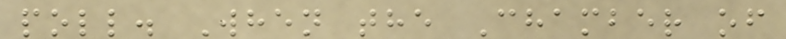poll. When the Chamber of
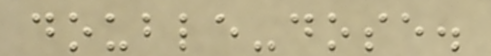double-dose.
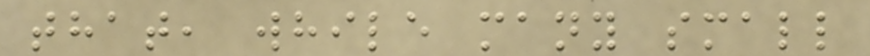that, while many small
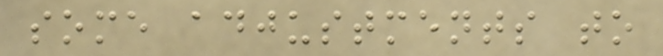some adjustments to
